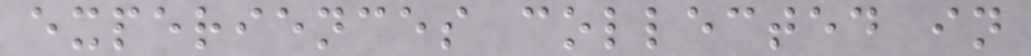experiences collected in
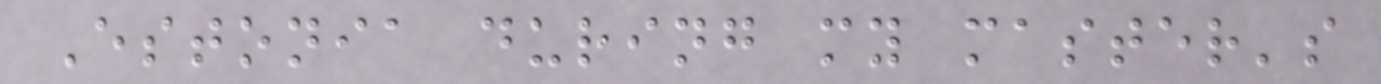Estonia during my master's
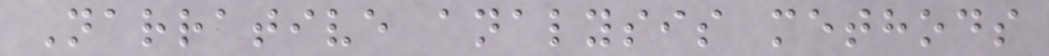Narrative analysis methods
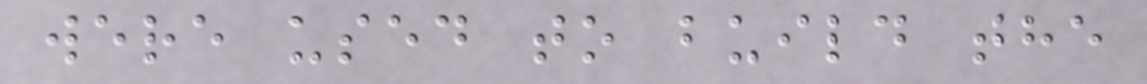were used to build the
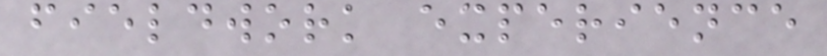fieldwork experience
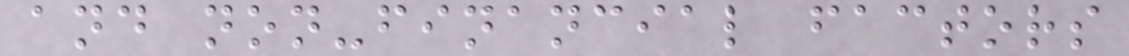and non-financial factors
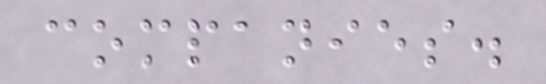companies.
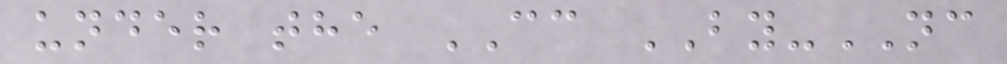under the CC BY-NC
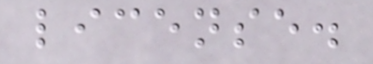license.
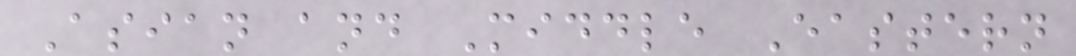Asian and Middle Eastern
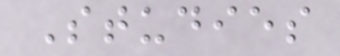Studies
